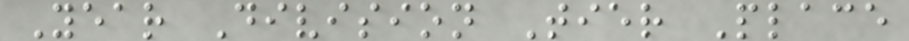Year Division Tier Place
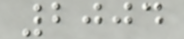2004
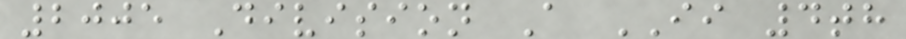2005 Division A II 4th
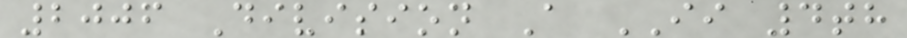2006 Division A II 4th
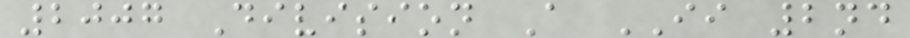2007 Division A II 2nd
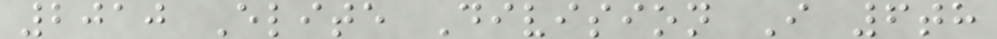2010 Elite Division I 6th
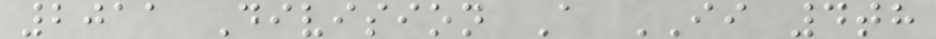2011 Division A II 4th
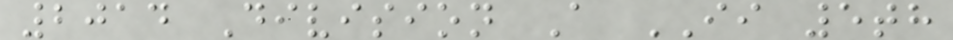2014 Division A II 5th
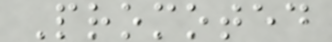Promoted
